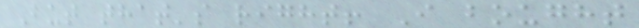But that's right! I bought
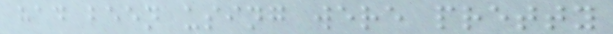had been using were pretty
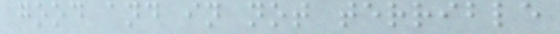good and in not terrible
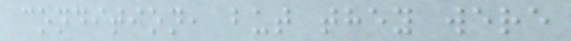condition, but they were
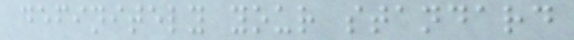definitely your standard
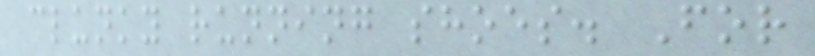clunky running shoes. For
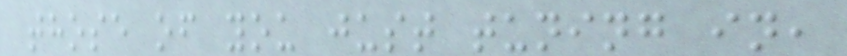those of you just tuning in,
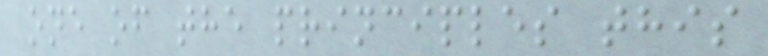one of the principles this
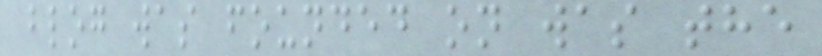blog was founded on was the
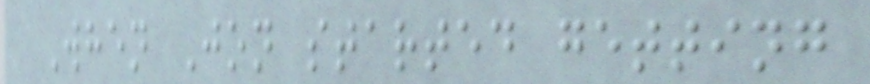When Jon started getting
